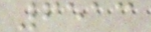6513
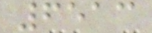6513
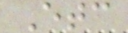Etc
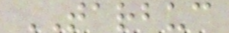TARBUC
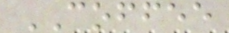COFFEE
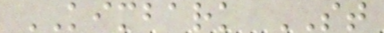KIMBARK ST
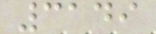3149
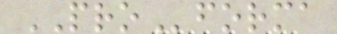PROforma
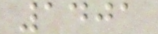1401
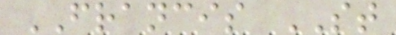FRANCIS ST
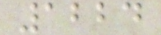1224
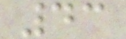43
